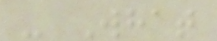- What
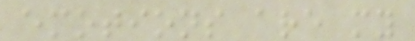emotions are my
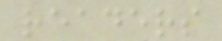readers
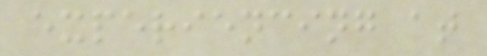experiencing at
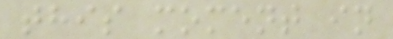this moment in
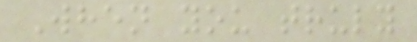When you truly
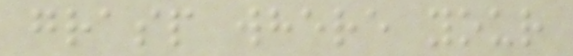grasp where your
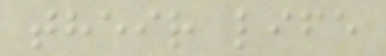their life
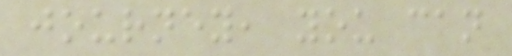journey, you can
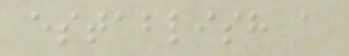establish a
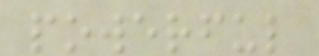powerful
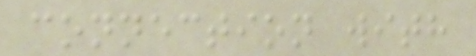connection with
